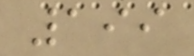199
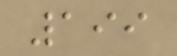199
